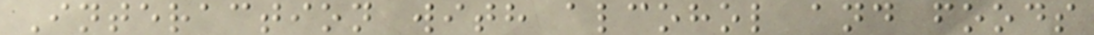Interaction with alcohol and foods
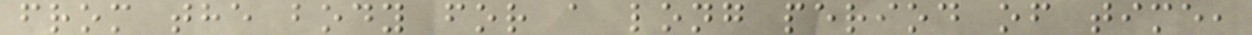from the body for a long period of time,
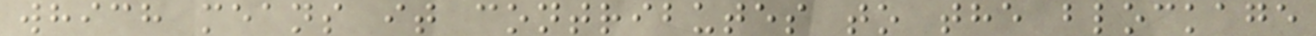which means it contributes to the blockage
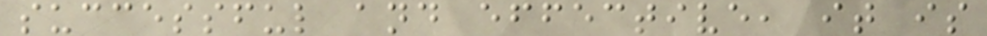successful and effective, it is
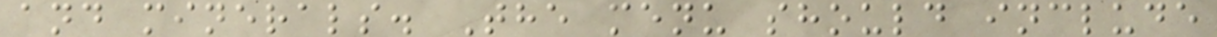and minerals. The menu should include
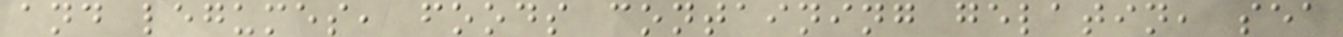and legumes, foods containing gelatin, sea
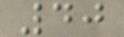40
